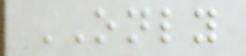ONLY
